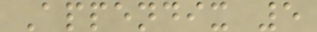Appendix 5
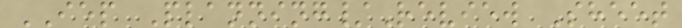IEP Planning/Review Sheet
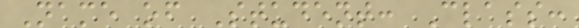Name of Student: Class:
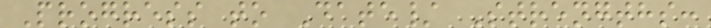Progress to Date/ Strengths:
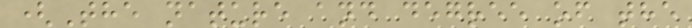(The nature and degree of the
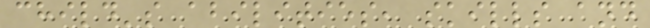child's abilities, skills and
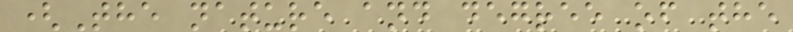(The nature and degree of the
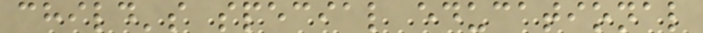child's special educational
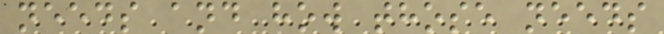needs and how those needs
